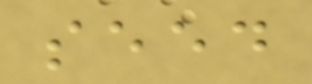seed
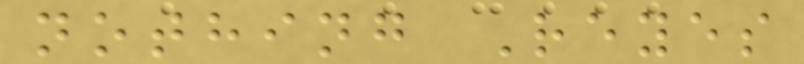nothing Reyes
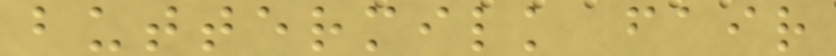buttermilk fair
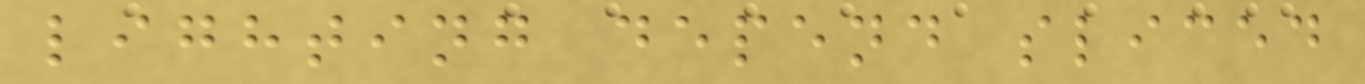lighting depend sliced
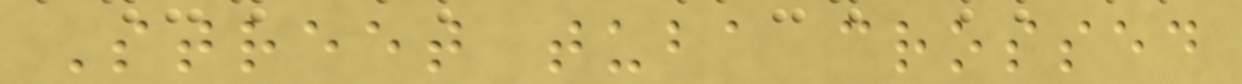Street tuba crossed
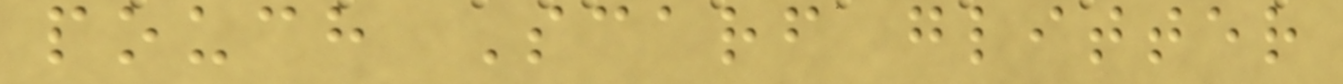pouch Scarf glitter
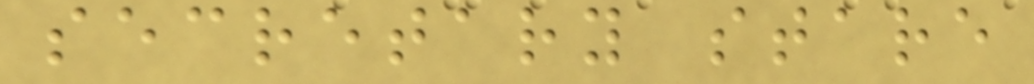secretary stare
